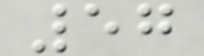57
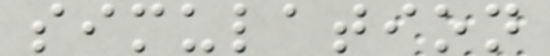simulation
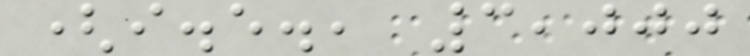(i.e., 3,000
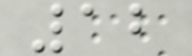12
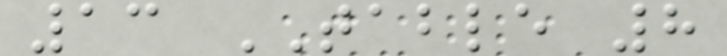13 TABLE 8
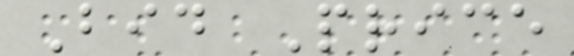Bid Price
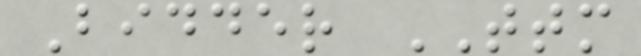Bidder TTM
